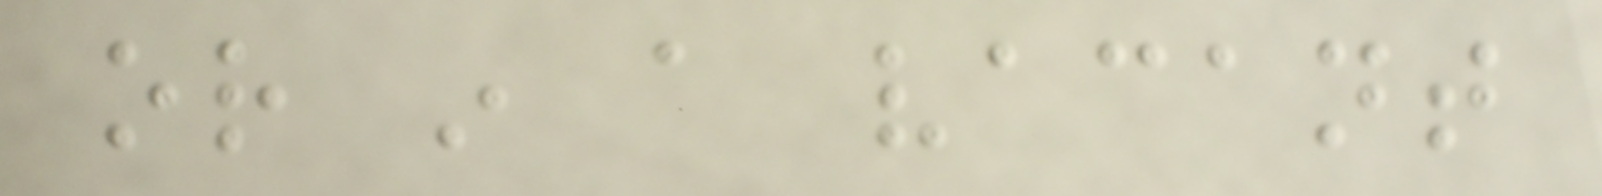or in a vacant
